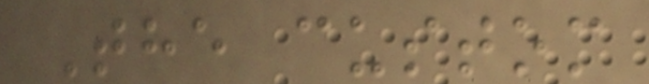The custom
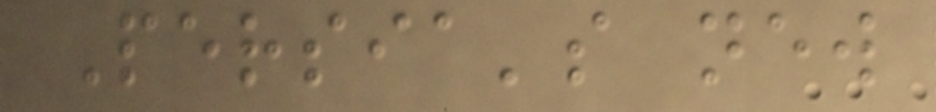Persia's new
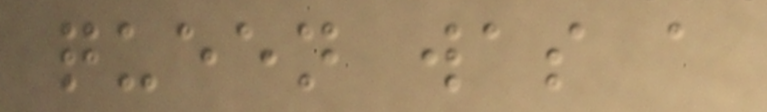queen was a
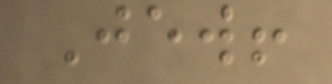Jew!
